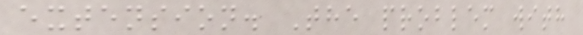extension. The problem with
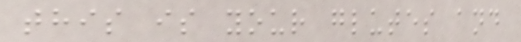this is your glutes and
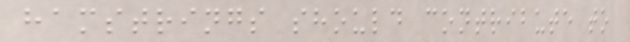hamstrings should contribute to
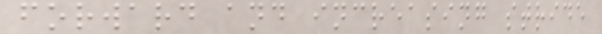forward and increasing stride
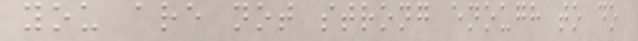you are not strong enough to do
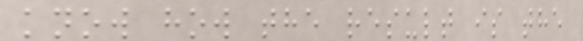know how the result is the
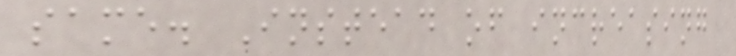same. Instead of increasing
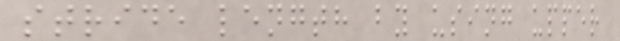stride length by using upper
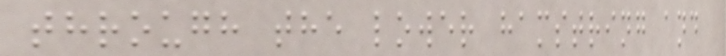through the lower hamstring and
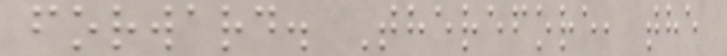forward. Therefore, the
